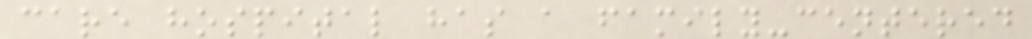care hospital has a family-centered
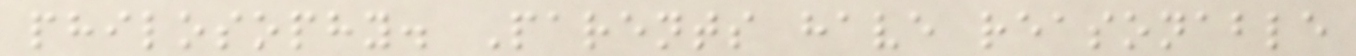philosophy. Parents have reasonable
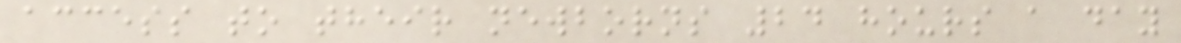access to their newborns 24 hours a day
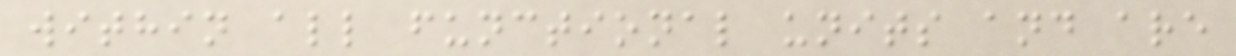within all functional units and are
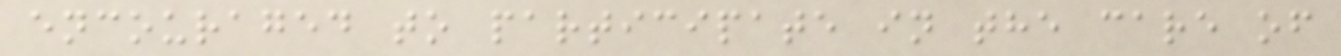encouraged to participate in the care of
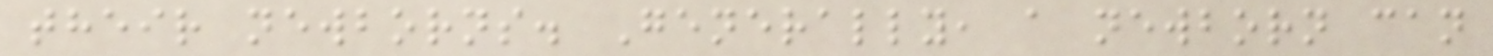their newborns. Generally, a newborn can
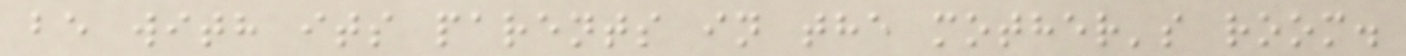be with its parents in the mother's room.
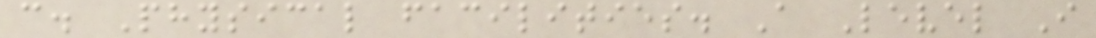c. Physical facilities. A Level I
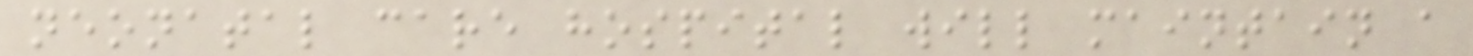neonatal care hospital will maintain a
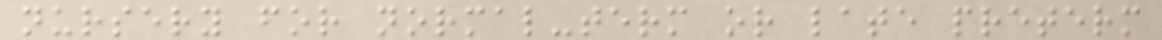nursery for normal-term or late preterm
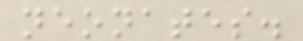neonates.
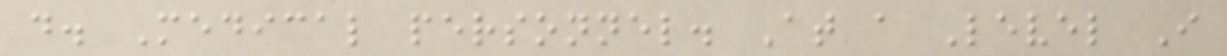d. Medical personnel. At a Level I
